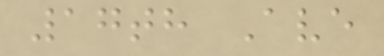17th Ave
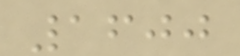1600
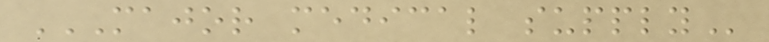MAJOR MEDICAL SUPPLY
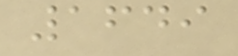1649
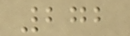272
